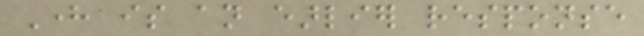Here is an earlier response
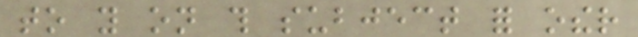to you on this subject for other
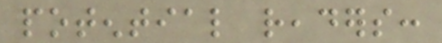potential readers:
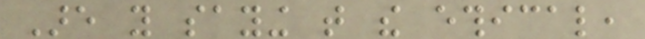Are you saying that the ethical,
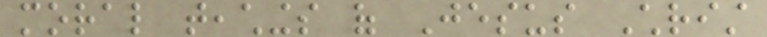moral teachings of Jesus Christ
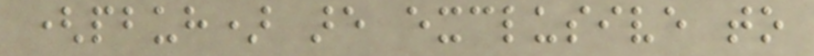(pbuh) are exclusive to
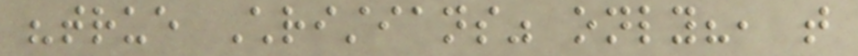"true Christians" only?, that
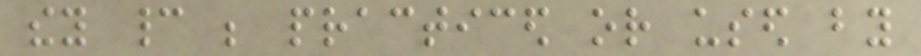they cannot be practiced or used by
